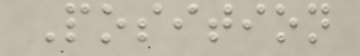Position
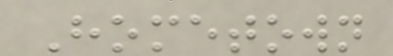Hometown
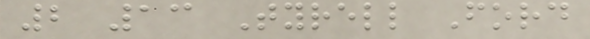2 13 Tyrell Ford
